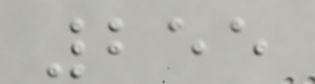255
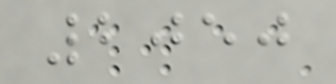2050
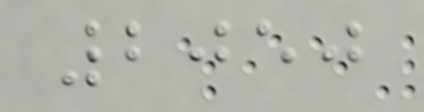2050
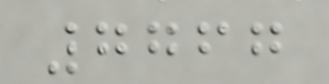7767
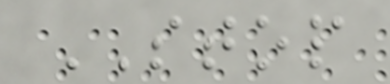STOP
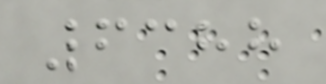6388
